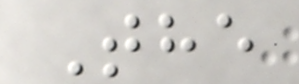The
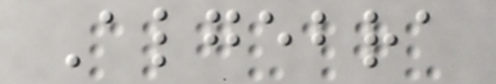Algebra
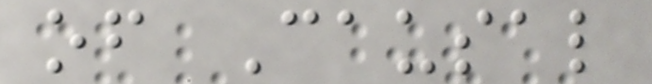of Causal
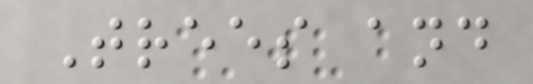Trees and
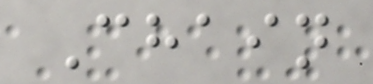Chain
